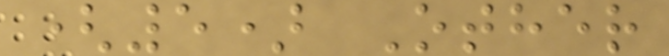(5) Other
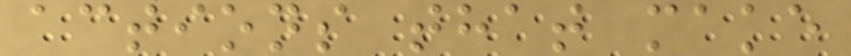actions that make
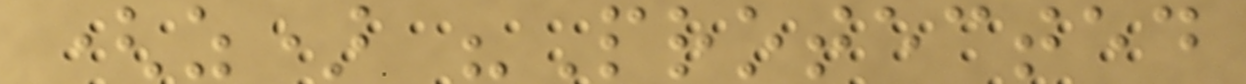(z) "Protected
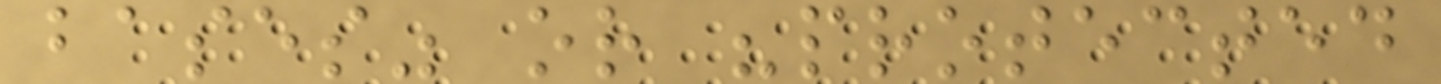bases" or "protected
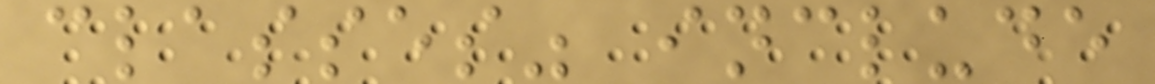classes" include
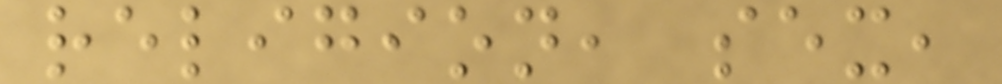religion, sex,
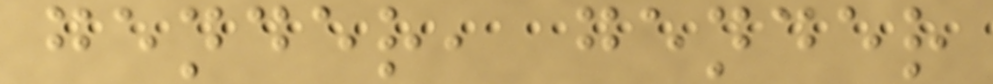gender, gender
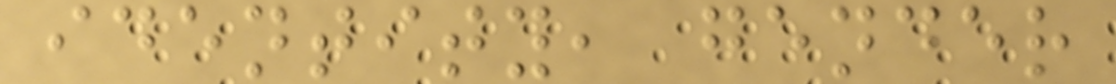identity, gender
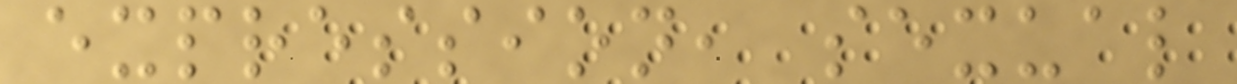expression, sexual
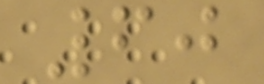60
